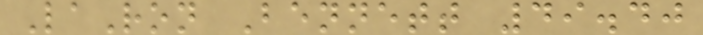LaRon Bennett 49.40
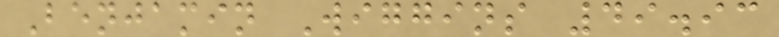Benjamin Wiggins 49.93
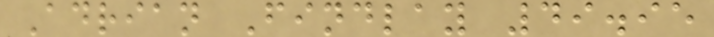Adrian Findlay 49.95
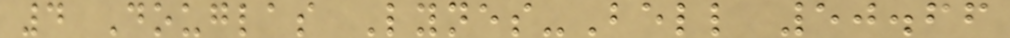4 Douglas Lynes-Bell 50.66
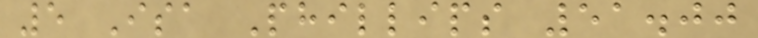5 Isa Phillips 51.00
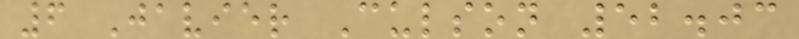6 Javier Culson 52.03
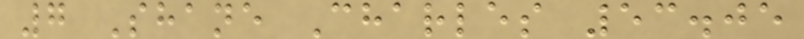7 Shane Charles 53.05
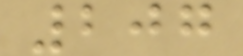207
